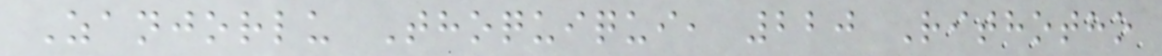Zanjorlu Thoquiqui, 220 Rithotho
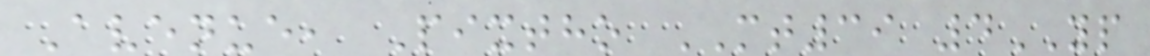Avenue, Pixtho MT39 4YP
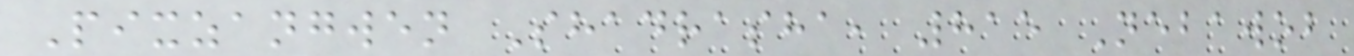Pixzangwen Shadrasha, 815 Nebawob
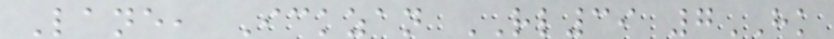Lane, Ickzan RL39 7HK
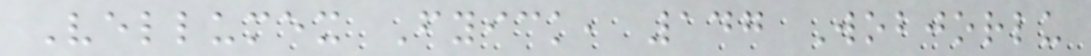Vellumex Fyick, 147 Wobjorlu
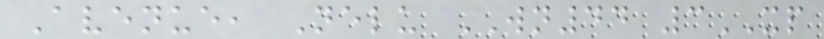Avenue, Nelu WN44 3XP
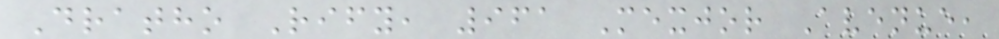Dratho Rify, 961 Mexjor Avenue,
